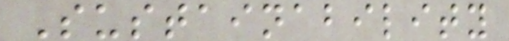Sustainability
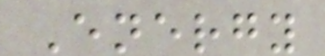Energy
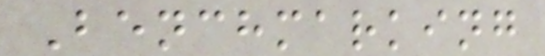Benchmarking
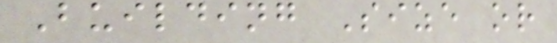Building Size or
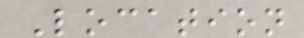Location
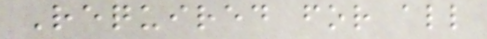Required for all
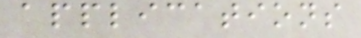applications
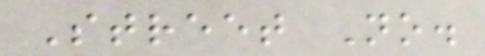Street No.
